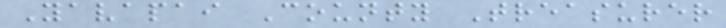Yavapai County Treasurer
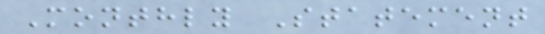Monthly Statement
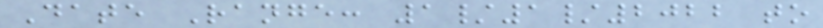Date Range: 1/1/2022 to
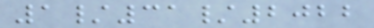1/31/2022
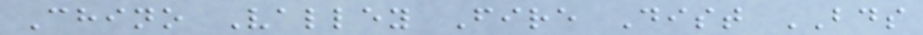Chino Valley Fire Dist BDS
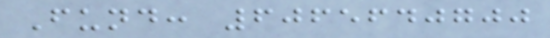Fund: 6065640700
